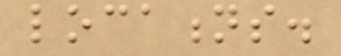locations.
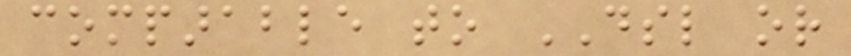comparable to DSL or
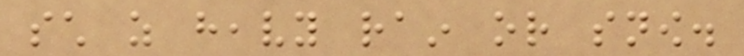such as heavy rain or snow.
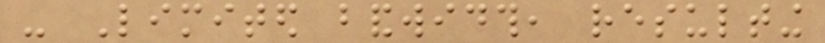- Limited bandwidth, resulting
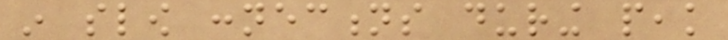in slow connections during peak
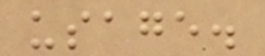usage.
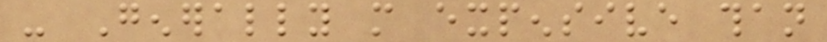- Generally more expensive than
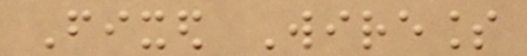Fixed Wireless
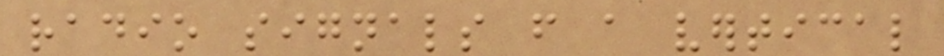radio signals from a vertical
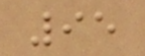95
